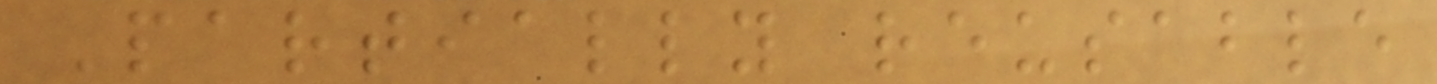Partially reusable
